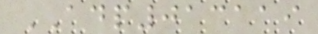ADP013119
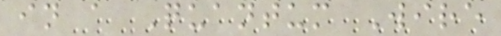in a Quantum Wire
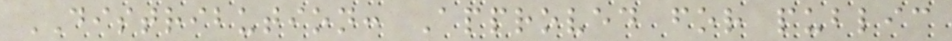DISTRIBUTION: Approved for public
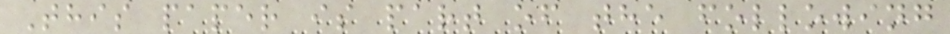This paper is part of the following
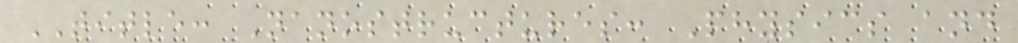TITLE: Nanostructures: Physics and
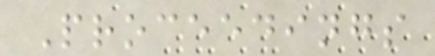Proceedings
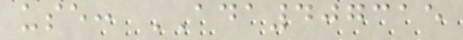use: ADA407315
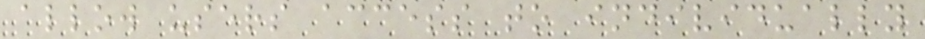allow users access to individually
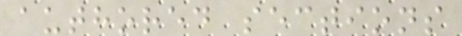authored sections
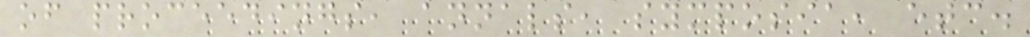of proceedings, annals, symposia, etc.
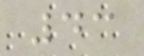43
